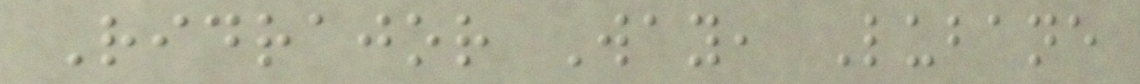Ridrajor Way, Lubane
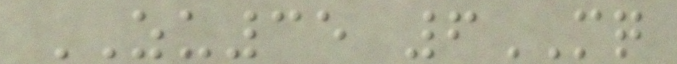ZU35 6MQ
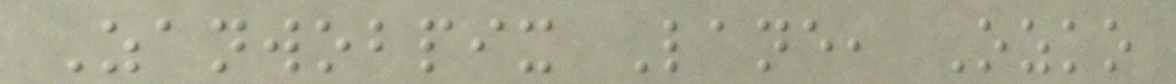Zanwobpix Lane, Ozko
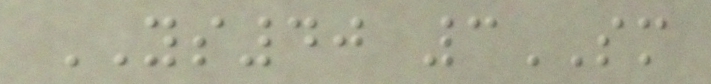YS40 3SM
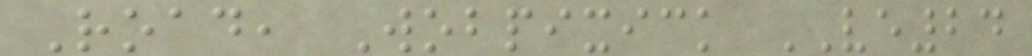Road, Wobpixick VE24
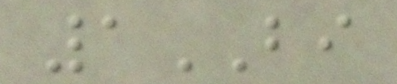1BI
